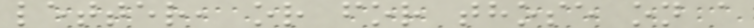letter, or for those on a
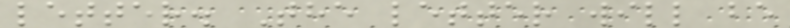letter. The letter will be
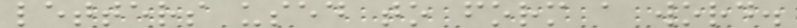letters used to form a word.
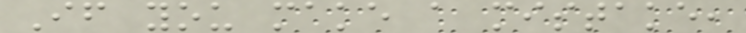If you make a mistake,
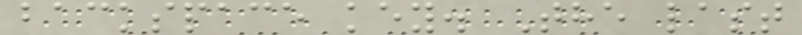backspace key. The last
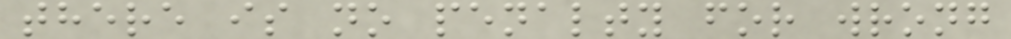there is no penalty for wrong
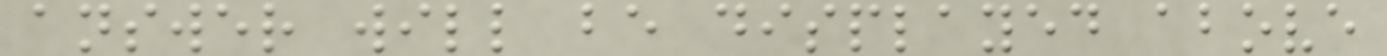answer will be displayed above
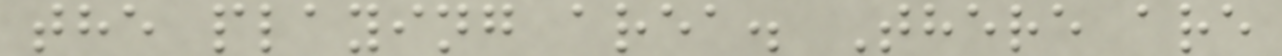the playing area. There are
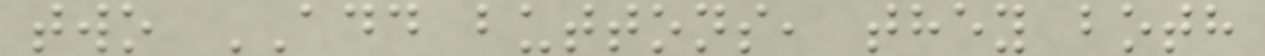two ADD buttons, they both
